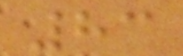83
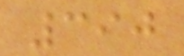390
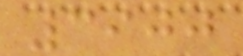3900
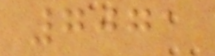7071
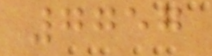7757
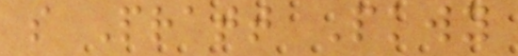s Pratt Pkwy
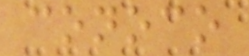conoco
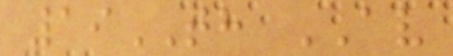19TH AV
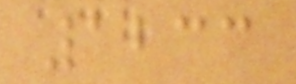1233
